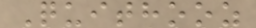Quithooz
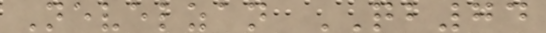Nevelzan QB74
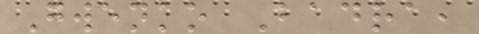Gwenko Badra,
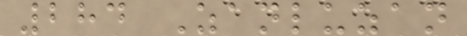284 Zanluzan
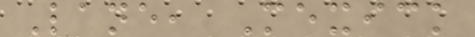Lane, Mexick
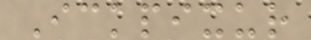Ickpixur
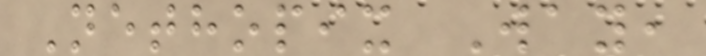Nethopix Way,
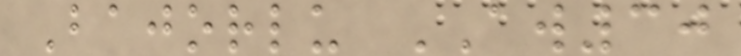Bajorlu AW30
